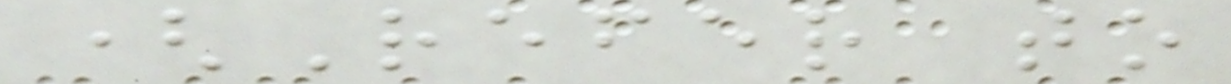(Refer to
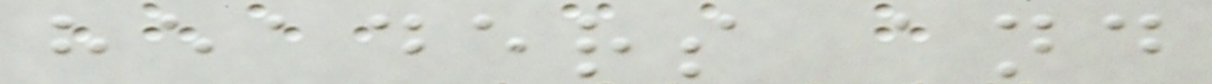headers and
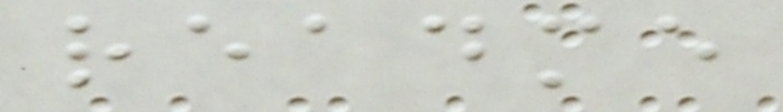readme
